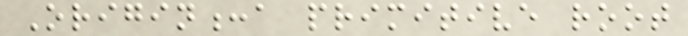Origin:a primitive root
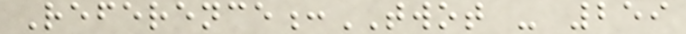Reference:TWOT - 259
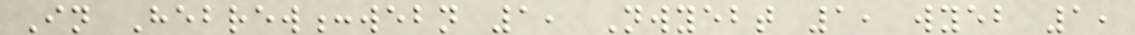In Hebrew:webn 1, Nwyebt 1, wyeb 1,
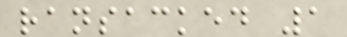ransacked 1
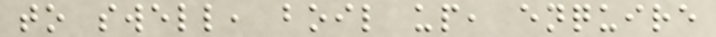to swell, boil up, enquire
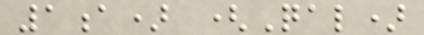1a) (Qal)
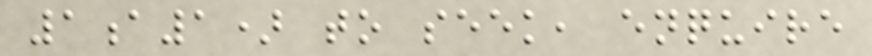1a1) to seek, enquire
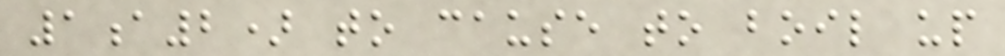1a2) to cause to boil up
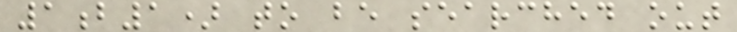1b1) to be searched out
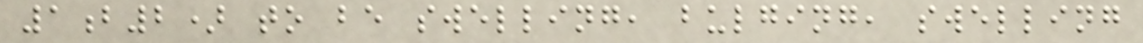1b2) to be swelling, bulging, swelling
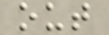out
